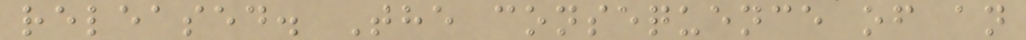released. The consequence of an
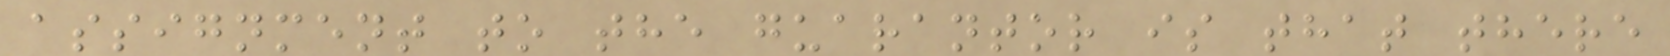assignment to the guarantor is that there
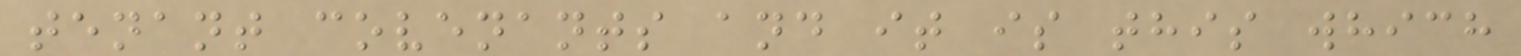tenant covenants and it is this which
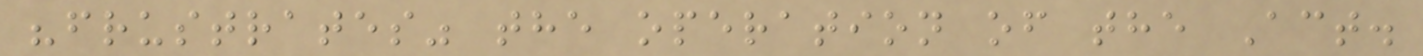"frustrates" the operation of the Act.
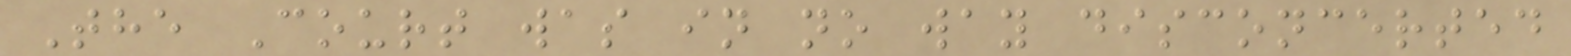The Court was in no way disconcerted
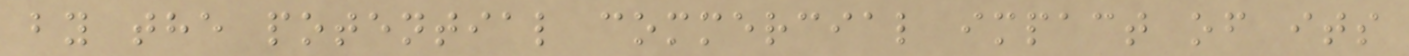by the potential commercial impact of its
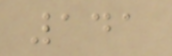141
